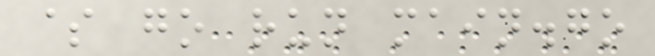$ go run main.go
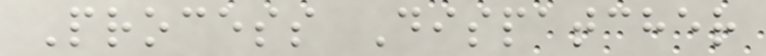Process Dispatcher
